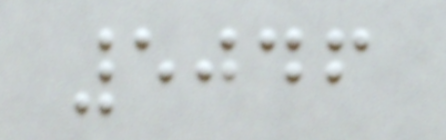5046
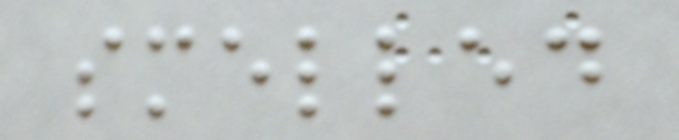smelled
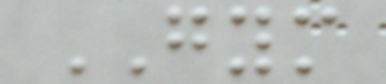GYM
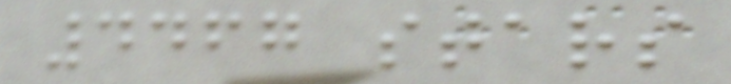4467 stars
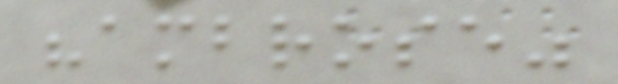"ambrose"
